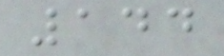144
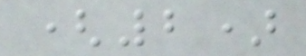(2)
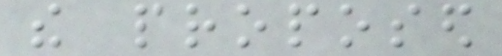the proposed
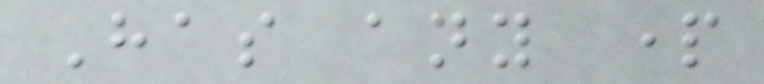Has any part
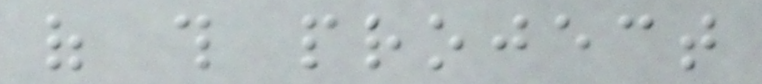of this project
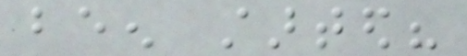been started?
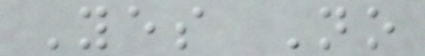Yes No
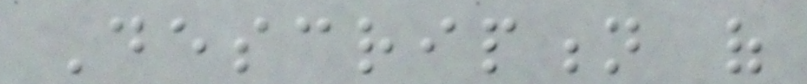Description of
